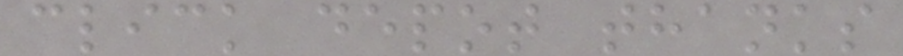click depot thanks
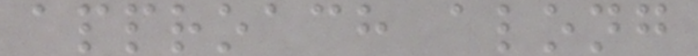approach along
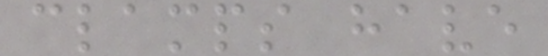clamps have
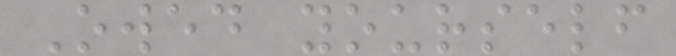Owed yourself
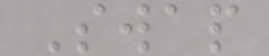Swap
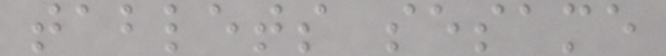tablets sesame
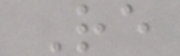Re
